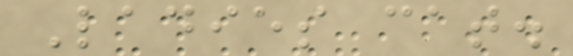Ladies cat.
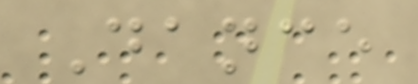Dance
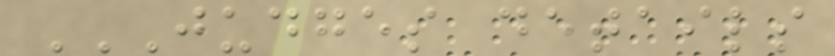JUDGES DETAILS
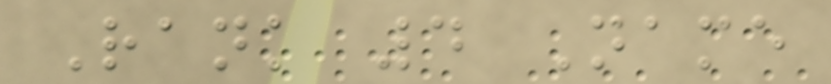Rank 4 Name
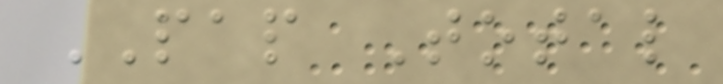PAP Total
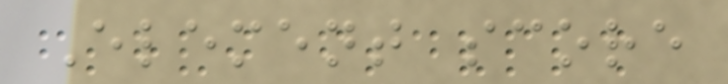Element score
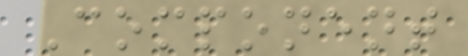Component
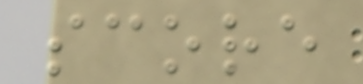score
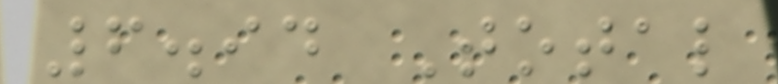6.94 Total
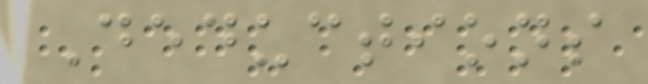Deductions
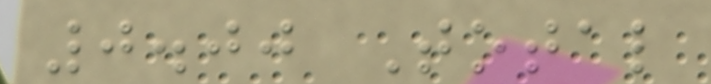0.00 Total
